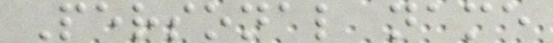Personal name
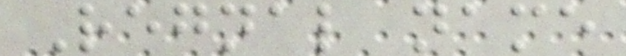Regnal name
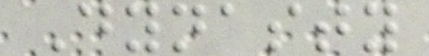Dynasty
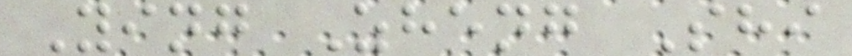Ying Zheng Shi
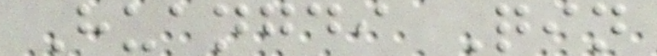Huangdi Qin
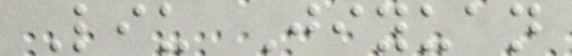Liu Jiyuan
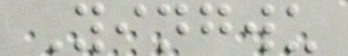Yingwu
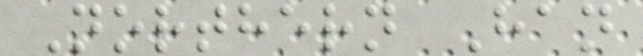Northern Han
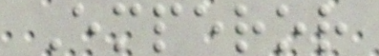Emperor
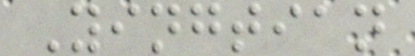Yingtian
